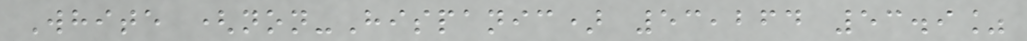White (non-Hispanic) 53,264 53.9%
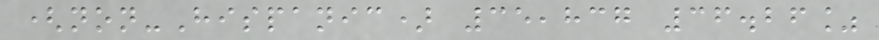(non-Hispanic) 35,837 36.26%
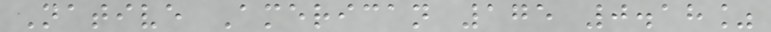Native American 175 0.18%
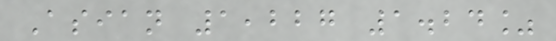Asian 1,227 1.24%
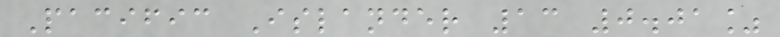Pacific Islander 13 0.01%
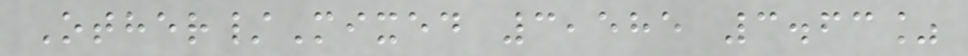Other/Mixed 3,585 3.63%
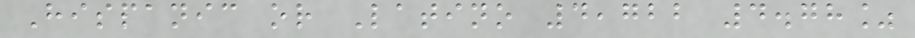Hispanic or Latino 4,722 4.78%
